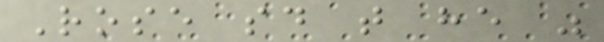Rose said that he was
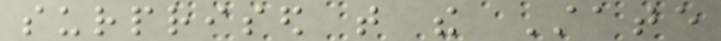surprised that the State
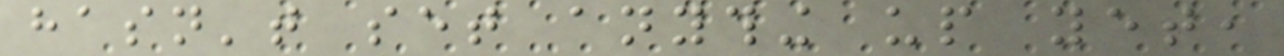hasn't set anything up yet,
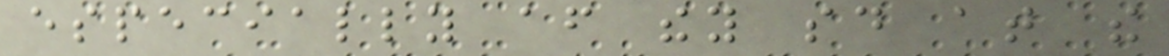especially after they said at the
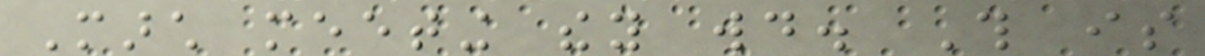March meeting they would. This is
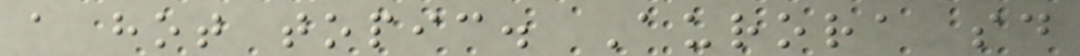a hot topic. Aurora said
